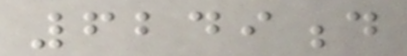6249d
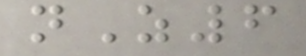nZ6
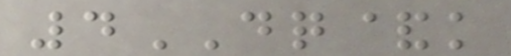4DQ&k
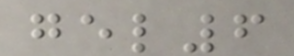gel6
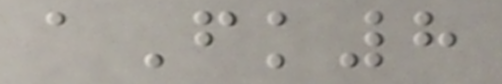aFk8
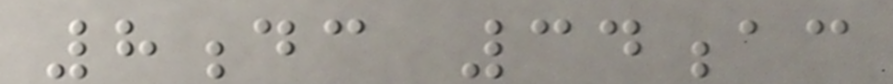8dc 34ac
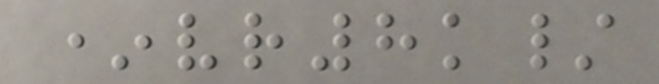*vr8k/
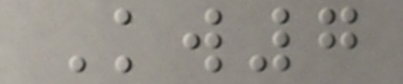Kw7
